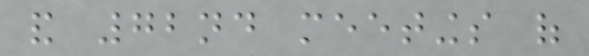and 72nd meetings of
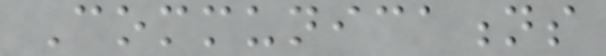Communications
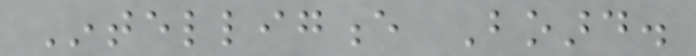Intelligence Board.
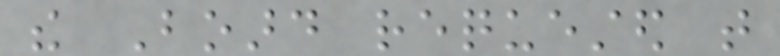the Board requested that
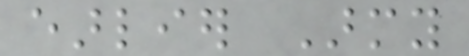earlier Army
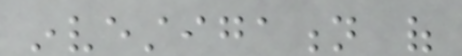investigation of
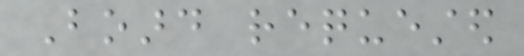Board requested
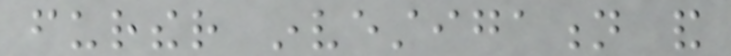further investigation and
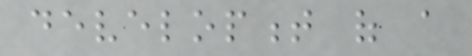development of a
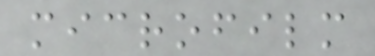microfilm
